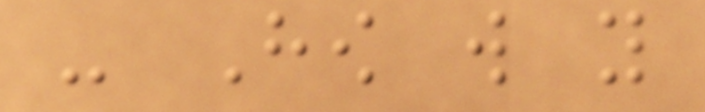- How will you
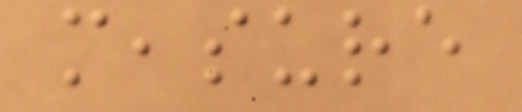measure
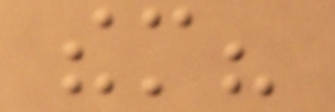them?
